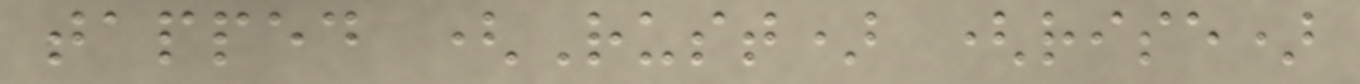tapped (Rust) (rise)
